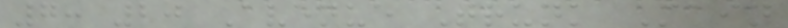7: 20 Avenue Trunk Main
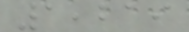1,219
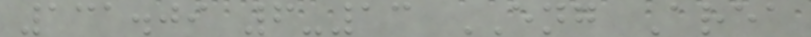131.09 6-13 ENG Area
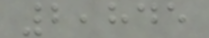2,845
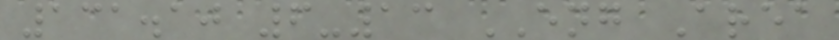131.10 6-13 ENG Area
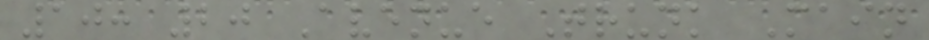10: 20 Avenue Trunk Main
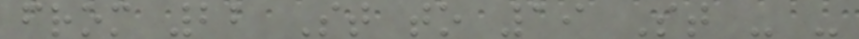from 22 St to 19 St - -
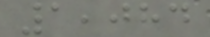1,084
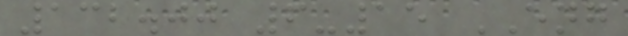132.00 6-15 ENG
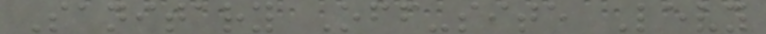Sanitary Off-site Levy
